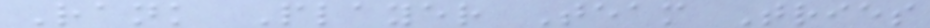Rank Player Team Tries
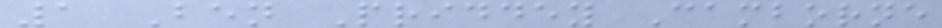1 Ben Priddey Camborne
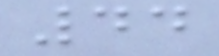44
